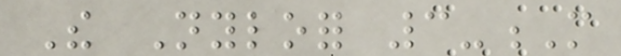The Nylofor 3-M
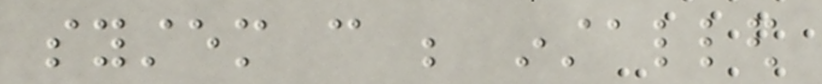system can be installed
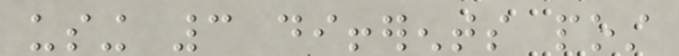using 3 differents post
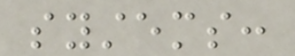systems:
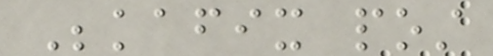Bekafix post
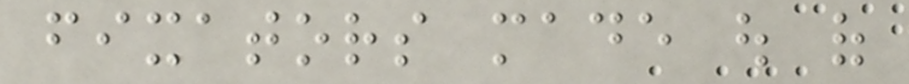fixators made out of
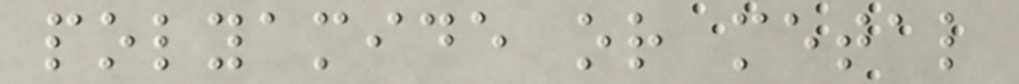polyamide or metal
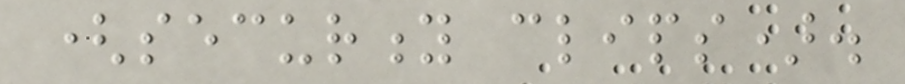(security clips).
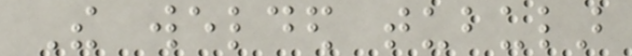The welded tubular
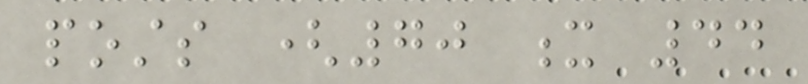posts (70 x 44
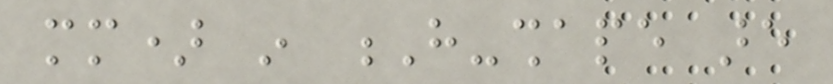mm) in H-shape are
